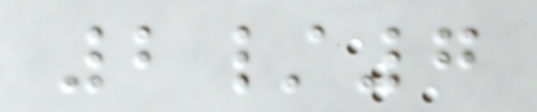2/7
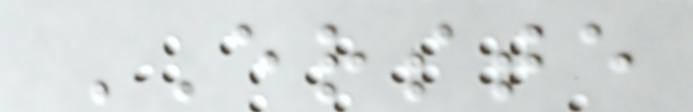ERSTE
